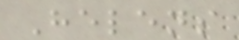Helens
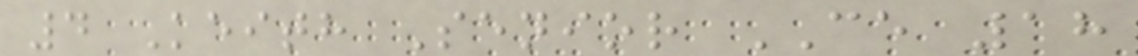4 Keith Senior CE 18
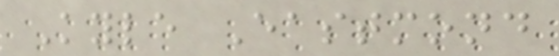Kyle Eastmond
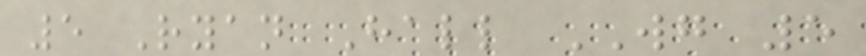5 Ryan Hall WG 5
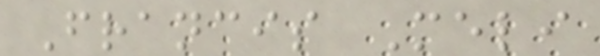Francis Meli
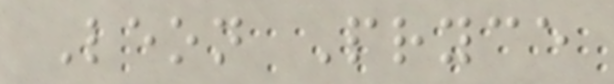Leon Pryce
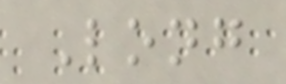Long
